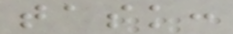task:
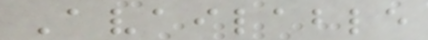Available
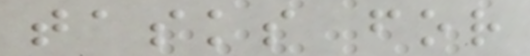tasks for
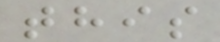this
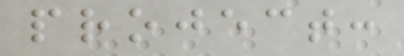project:
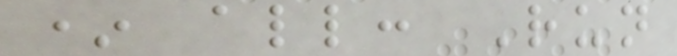* all: Run
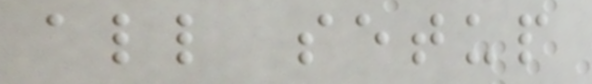all setup
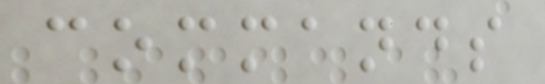commands
